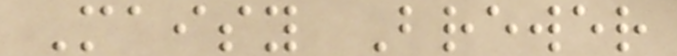Maisy Brewer
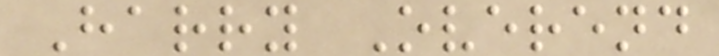Harry Overend
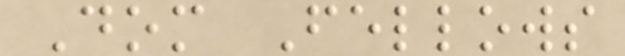Dom Fellows
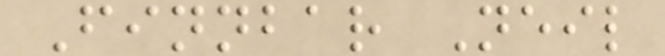Finnbar Neil
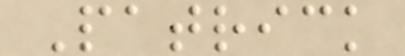Patrick
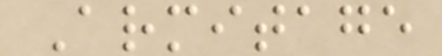Armitage
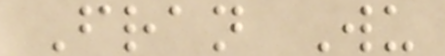Fran Wu
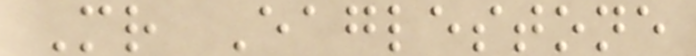Mr Eaglestone
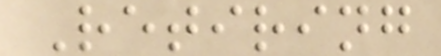Retiring
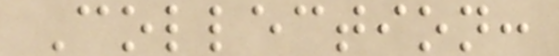Collection:
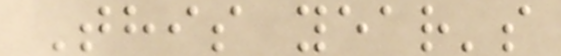This year's
